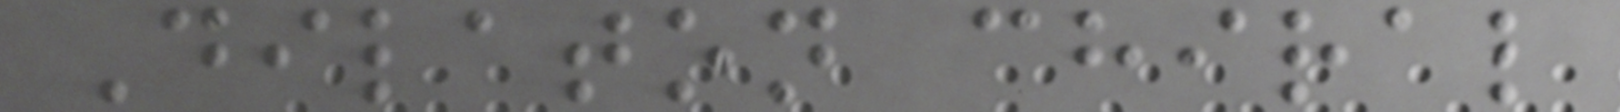Dilaton chiral
